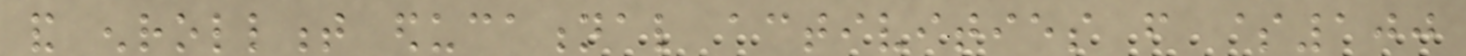and enrollment educational activities from $100
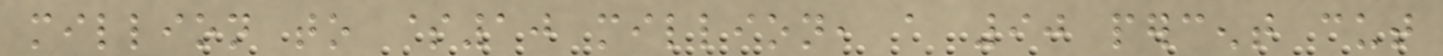million to $10 million, a 90 percent cut
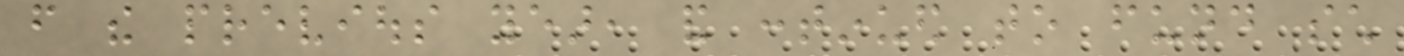from the previous year, and continued to fund such
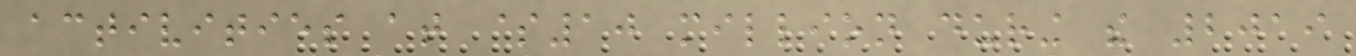activities at $10 million during the 2019
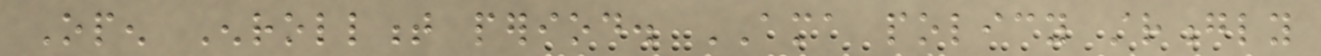Open Enrollment period. AMA policy strongly
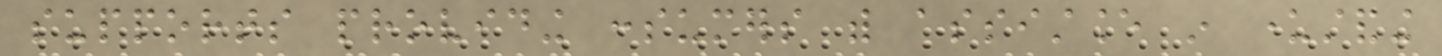supports providing consumers with assistance in understanding
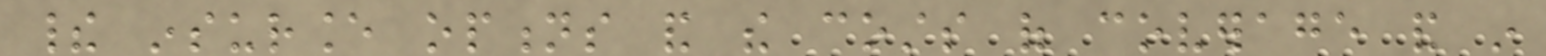their insurance options and the costs of coverage and in
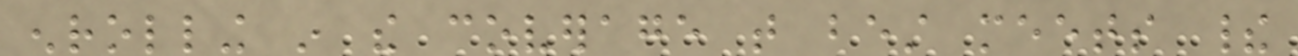enrolling in the coverage that best meets their
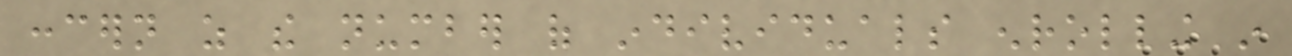concern as the number of individuals enrolling in
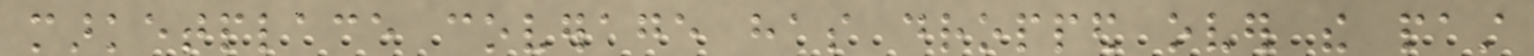marketplace coverage has dropped over the past
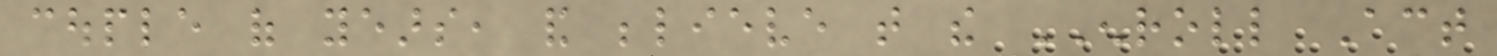couple of years, and believe that the ENROLL Act
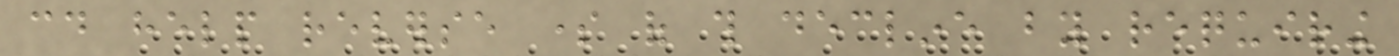could help reverse some of this decline by requiring
